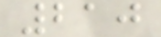210
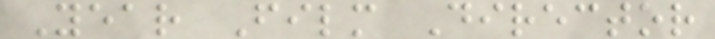Year Film Director
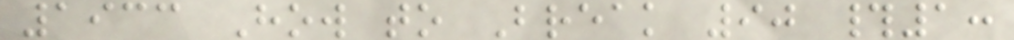1933 How to Break 90 #1:
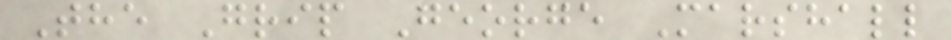The Grip George Marshall
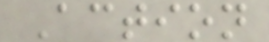Action
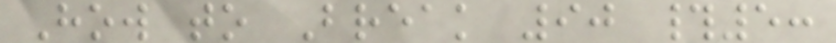How to Break 90 #5:
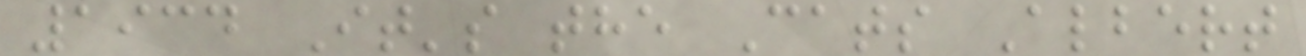1934 It's the Cats Albert
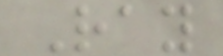Ray
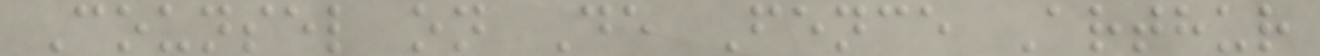Counsel on De Fence Arthur
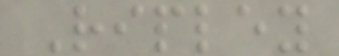Ripley
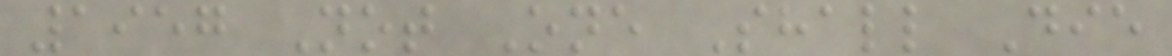1957 Not One Shall Die
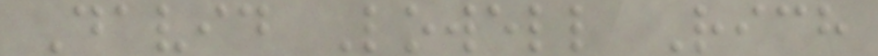David Lowell Rich
